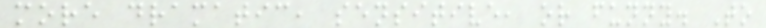more dramatic, sensitive, or funny. To
